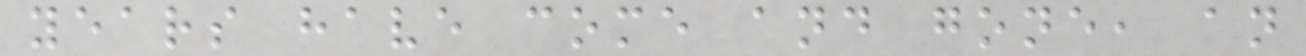years have come and gone, an
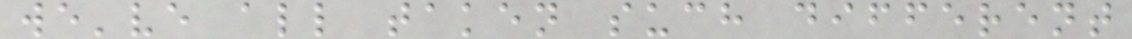we've all taken such different
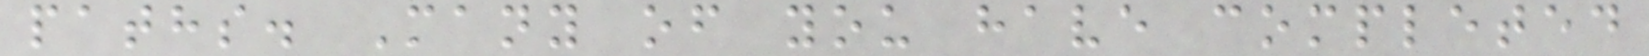paths. Many of you have completed
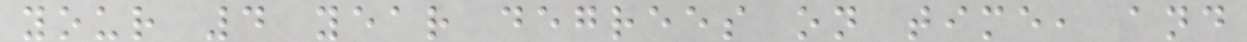your 4 year degrees on time, and
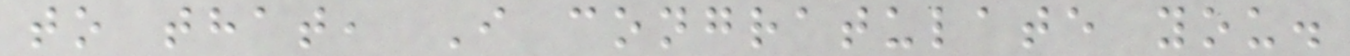to that, I congratulate you.
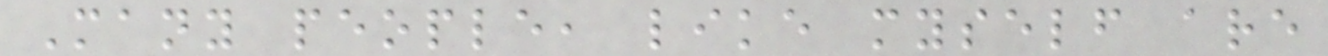Many people, like myself are
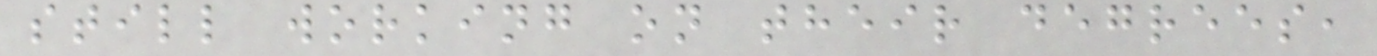still working on their degrees,
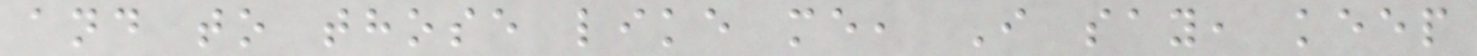and to those like me, I say, keep
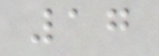17
